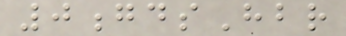0gdsHbr
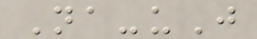Na-uJ
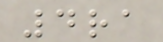4ra
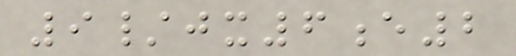9/jx6e2
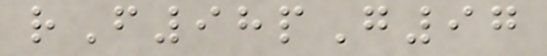rF98pG97
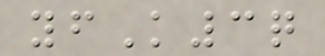yfK3q
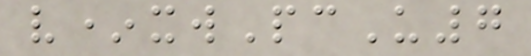v*xwPcU7
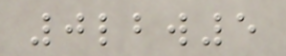0lbw5
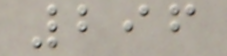296
